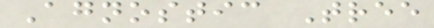Agnostic Tree
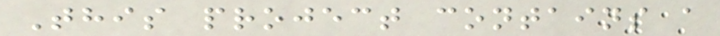This project contains a
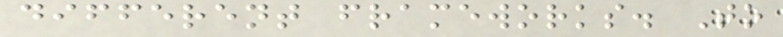different frameworks. To
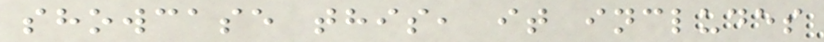showcase this, it includes
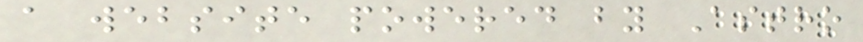a website powered by Astro
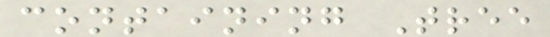containing Tree
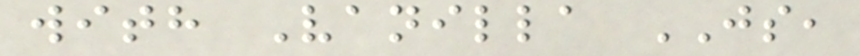with Vanilla JS,
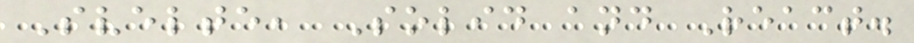Svelte, Solid and React.
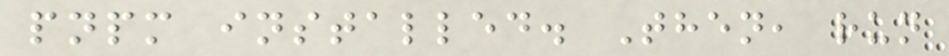pnpm installed. Then, run
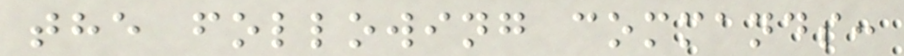the following commands:
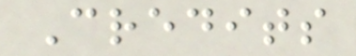Credits
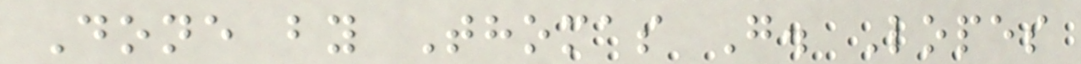Done by Thomas G. Lopes
